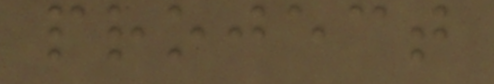project
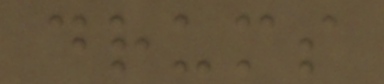drums
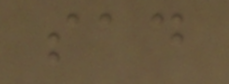sad
